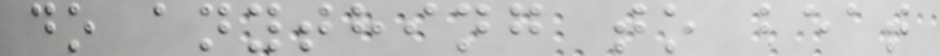do anything to beat
